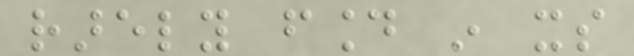rarely found in its
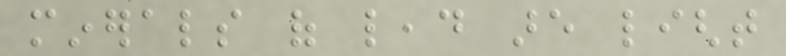minerals of lead are light
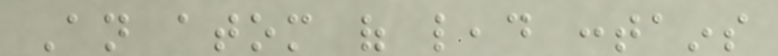An atom of lead contains
